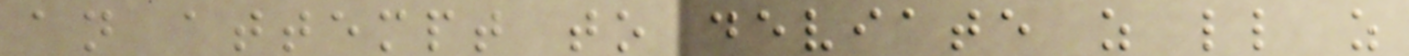an attempt to deviate as little as
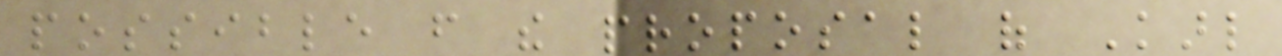possible from the proposal of Karl
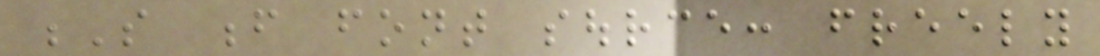S f font source: freely
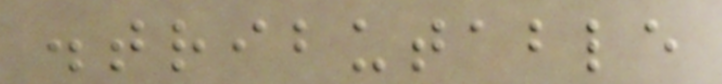distributable
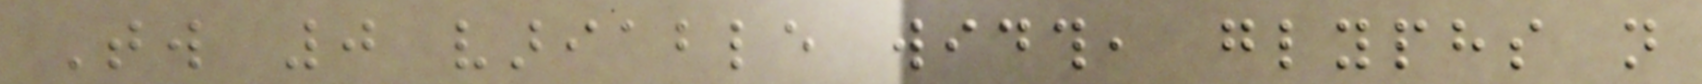Tw 0 variable width, glyphs not
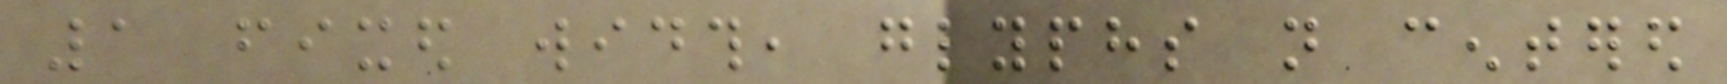1 fixed width, glyphs not centered
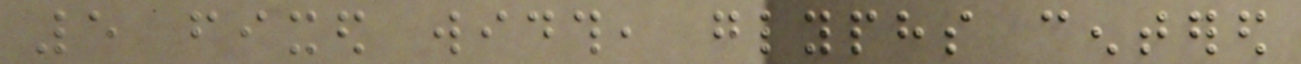5 fixed width, glyphs centered
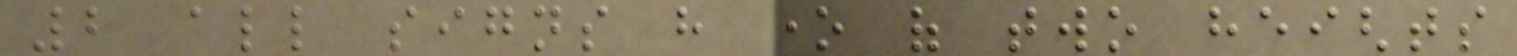2 all signs have one of two heights
